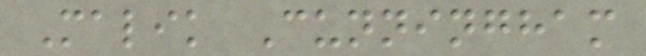Malik Cunningham
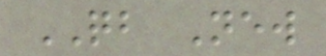QB New
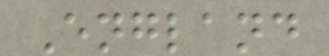England
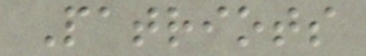Patriots
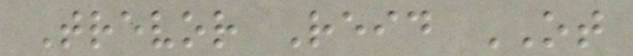Trevor Reid OT
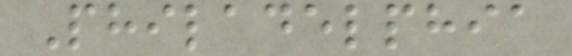Philadelphia
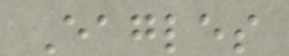Eagles
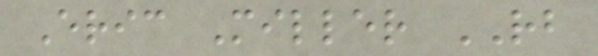Eric Miller RB
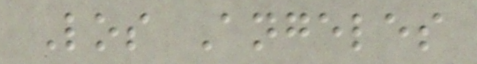Los Angeles
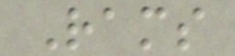Rams
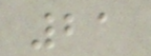21
